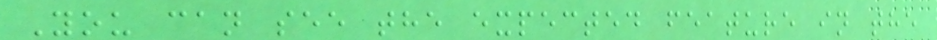You can see the expected feature in the
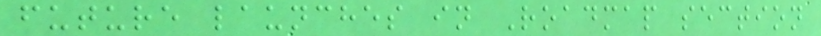future launches in Roadmap section
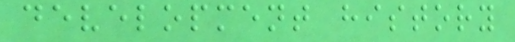development history
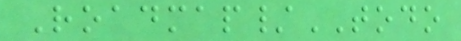Roadmap/TODO
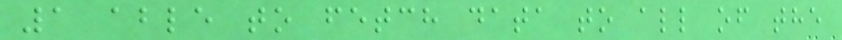1 able to fetch data to all of the
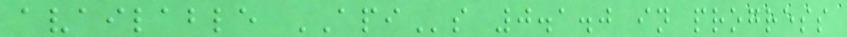available APIs 0.1.0 in progress
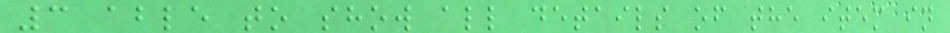3 able to show all details of the item in
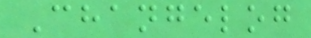Changelog
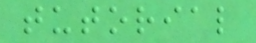tutorial
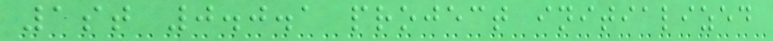1st 0.0.1 project initialized
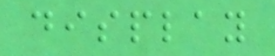display
